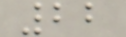22
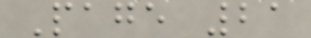Page 21
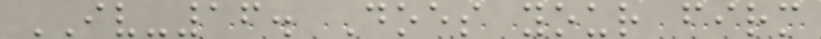IV-16. Does your firm
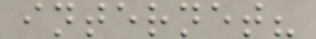internet?
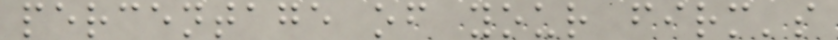percentage of your firm's
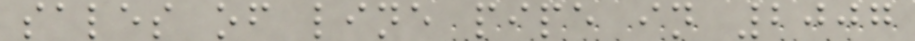sales of line pipe in 2007
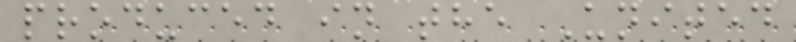produced in the United
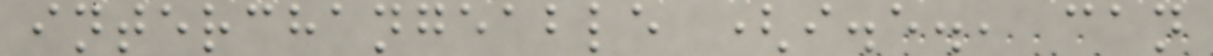interchangeable (i.e., can
